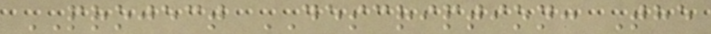PROJECT DESCRIPTION: The
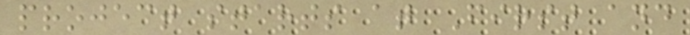project starts at First and
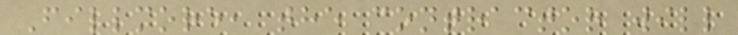Fillmore, the contractor will
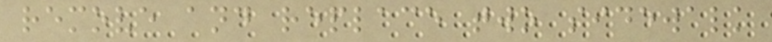remove and replace two sidewalk
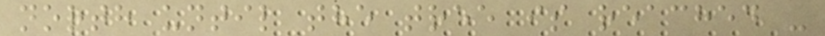north until the tree is reached -
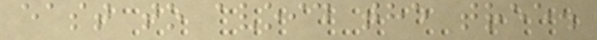east to avoid the tree.
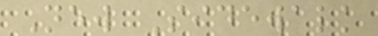New Sidewalk
